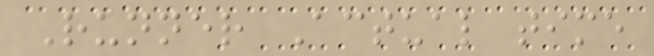Runner Actual time
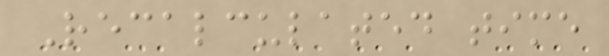Recalculated time
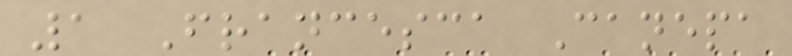1 Francesca Canepa
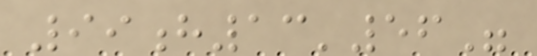99h13'56"
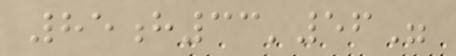85h33'56"
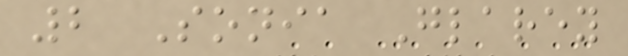2 Sonia Glarey
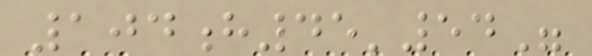104h45'54"
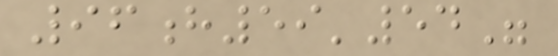96h59'54"
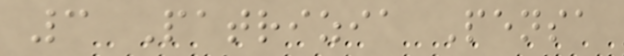3 Patrizia Pensa
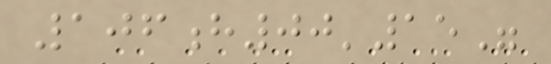106h00'15"
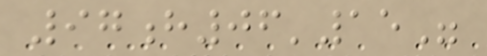97h06'15"
